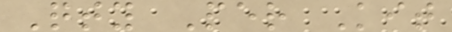Qty Per Kit
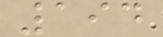194
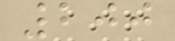200
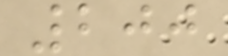200
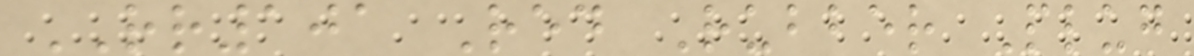RR101 Red Rubber Plug
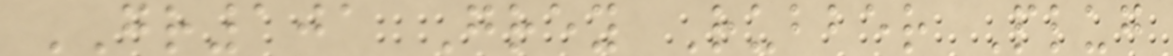GR101 Grey Rubber Plug
